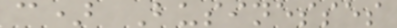c) Businesses
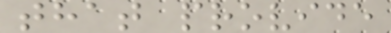that provide
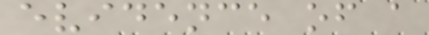evidence of a
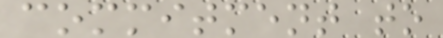commitment to
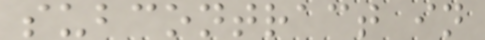subcontract in
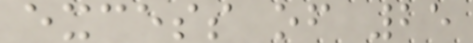excess of 25
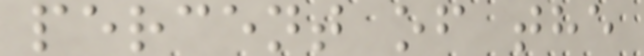percent of the
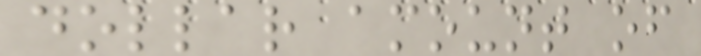dollar amount of
